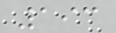193
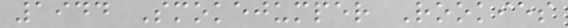1944 Smokejumper Rookies
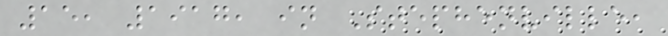15, 1917, in Stephenville,
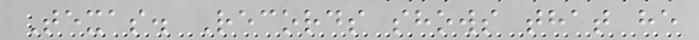Texas. Records shows that he
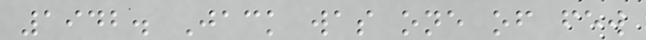1942. Jack was one of few
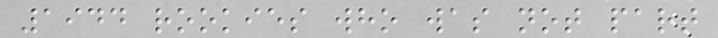1944 rookies who was not part
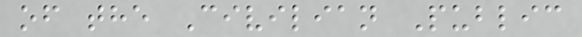of the Civilian Public
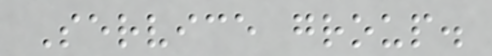Service group.
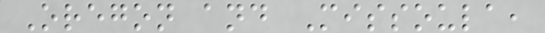Oregon and Missoula,
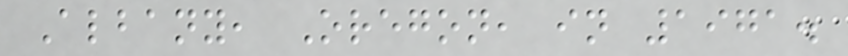Albany, Oregon, in 1971.
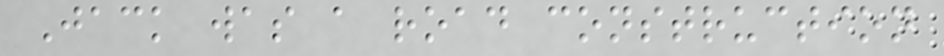Jack was a road construction
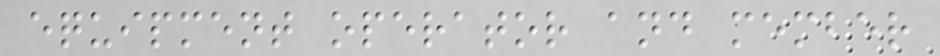equipment operator and member
